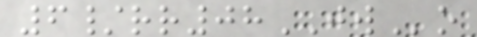6/rr08JWo
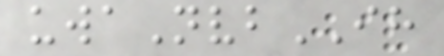uwaNvbIH
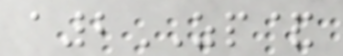a2ZP&
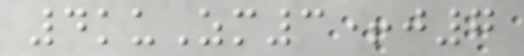4kuZm3+j7
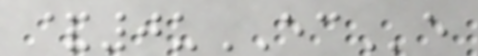&0uECe
